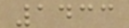1433
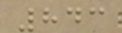843
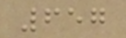657
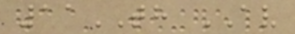11TH AV
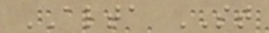ALTA ST
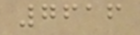7616
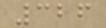326
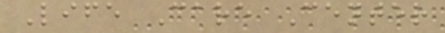Life Care Center
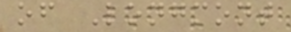of Longmont
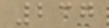237
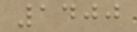1400
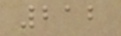212
